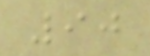90
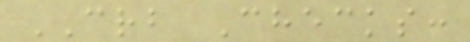CRB Checks:
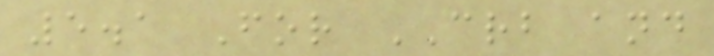5.1 For CRB and
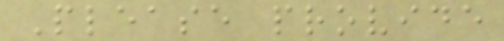Please provide
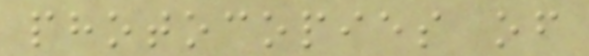photocopies of
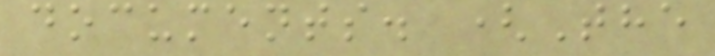documents. (The
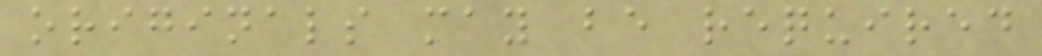originals may be required
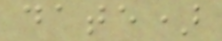date)
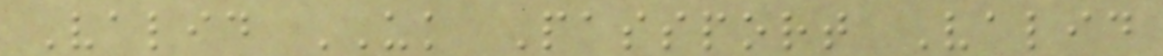Valid UK Passport Valid
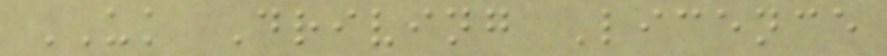UK Driving Licence
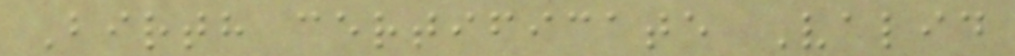Birth certificate Valid
